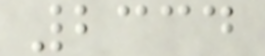2334
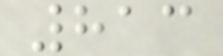813
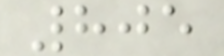805
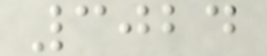3024
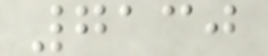7130
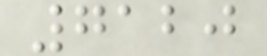7120
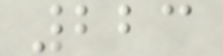223
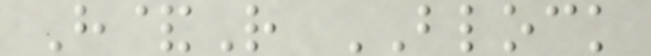H&R BLOCK
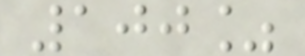100%
